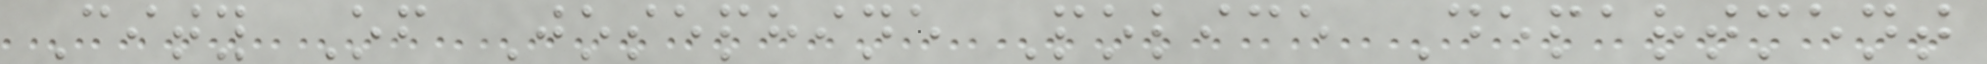City Of Josephine Police Department
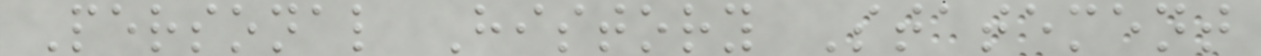Personal History Statement
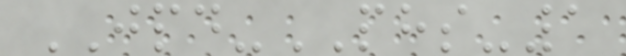JPD-PHS-1
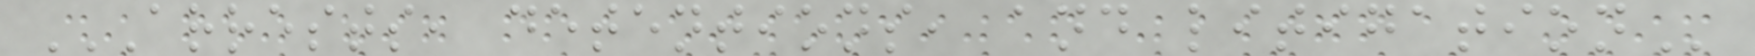ARRESTS, DETENTIONS, AND LITIGATION
